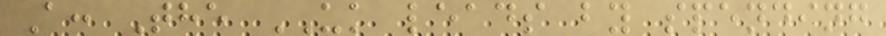A: The UK leads by spending
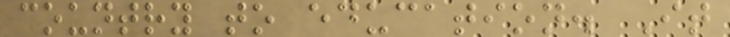country to education. It
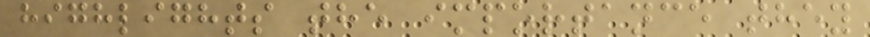highlights the importance they
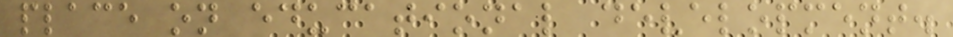place on educational development.
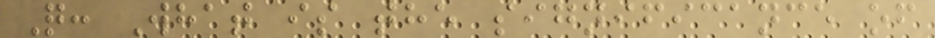Q: What is the significance of
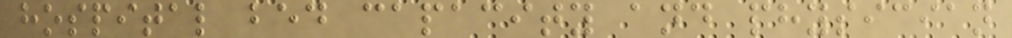hospital bed capacity and physician
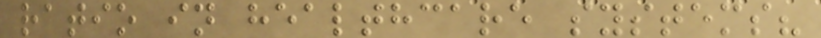ratio in healthcare systems?
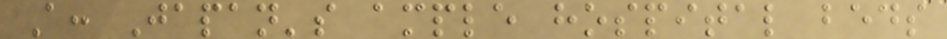A: Japan's ample hospital beds
